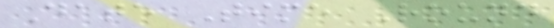Date Time Round
